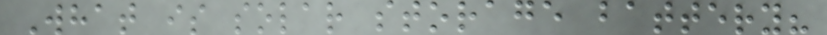What is solar storage battery?
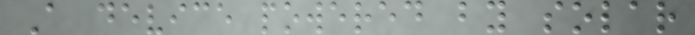A device powered by solar
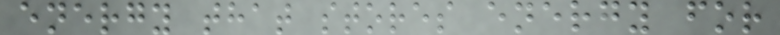energy that stores energy for
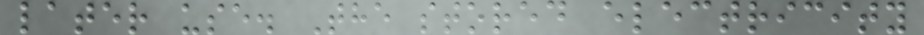later use. The stored electricity
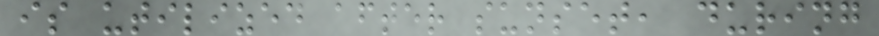is utilized after sunset, during
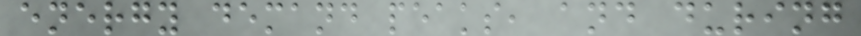energy demand peaks, and during
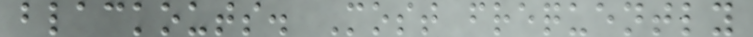blackouts. Most frequently
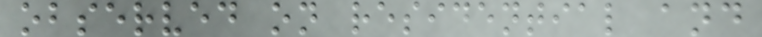observed on residential and
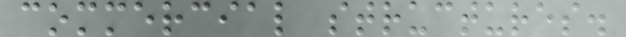commercial structures.
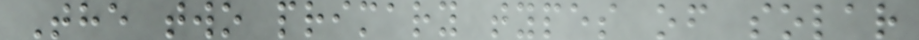The two primary types of solar
